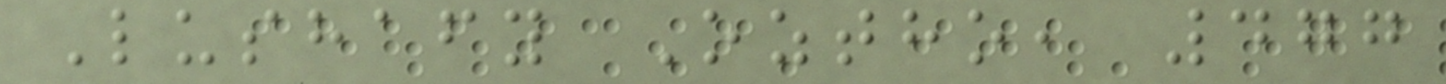Lushafy Oztho, 477
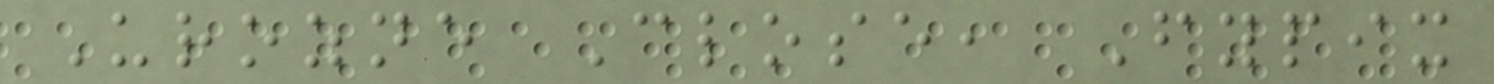Urozne Close, Fypix
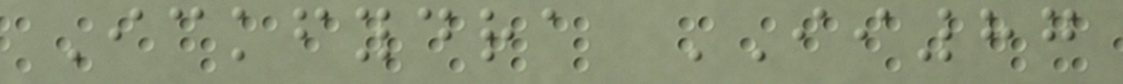Ickfydra II87
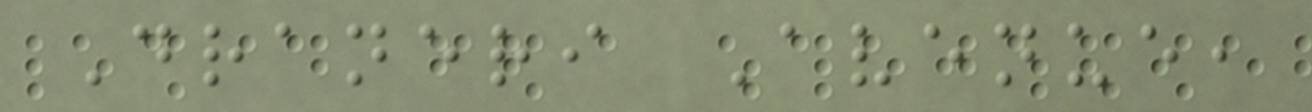Draneri Avenue,
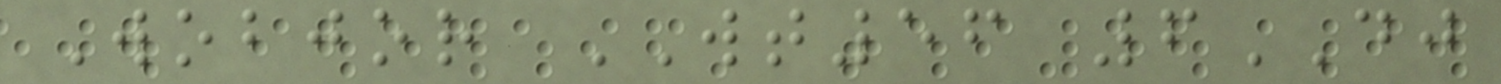Wobjor WT56 6DJ
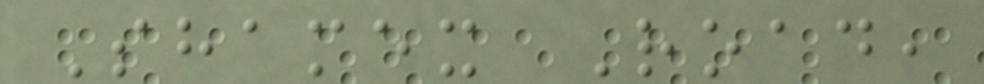Shamex Road,
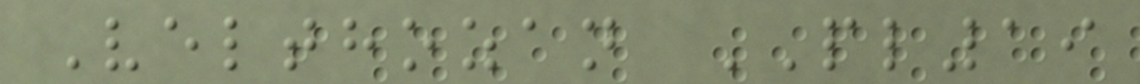Velthozan PL19
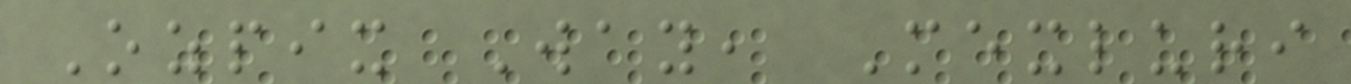Ozpix Way, Mexluri
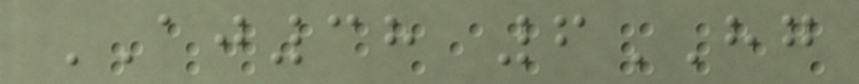AJ38 6HG
